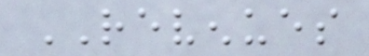REVENUES
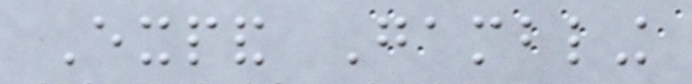Expand Gambling
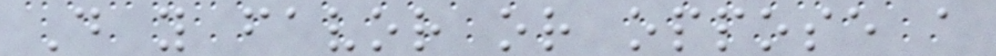Do you favor or oppose a
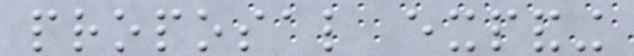proposal expanding
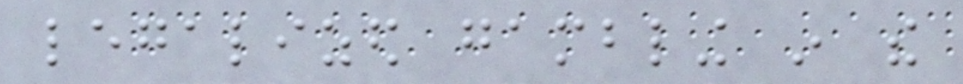legalized gambling in the
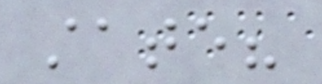state?
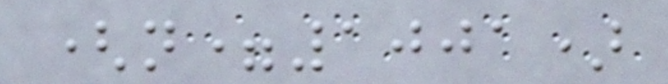(n=1001)
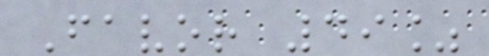Favor 49%
